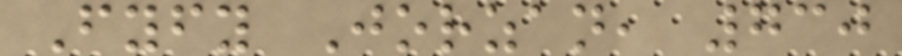Fyfy Jorzan, 730
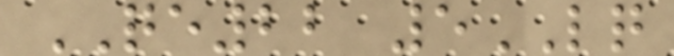QE22 5LQ
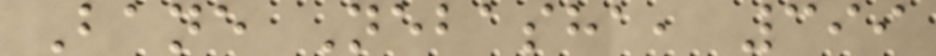Bane Nebasha, 399
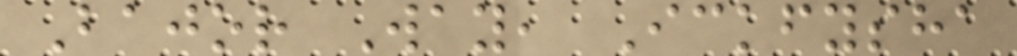Bajor Way, Ickfysha
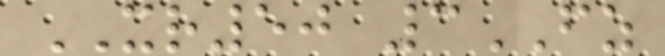XR50 3FZ
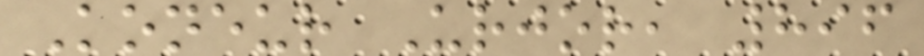Koneur Urjor, 896
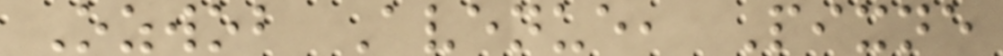Ozwob Avenue, Pixne
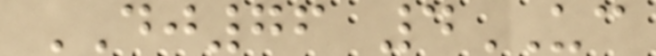DJ76 4UC
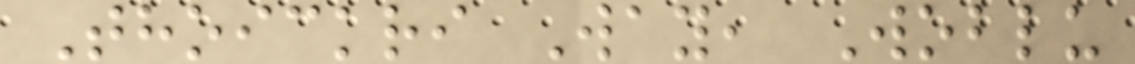Thoickri Way, Woblu
